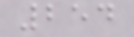254
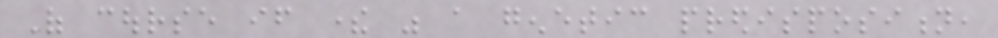Of course if there was a genetic predisposition,
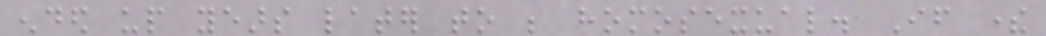ended up years later to be homosexual. If there
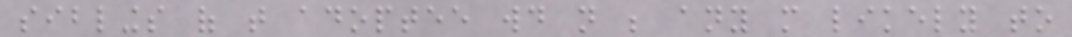siblings of that adoptee would not be any more likely to
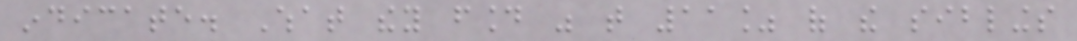indicate. What they found was that 11% of the siblings
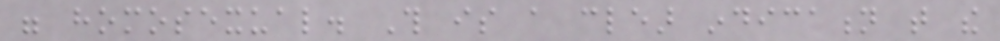were homosexual. This is a clear indication that the
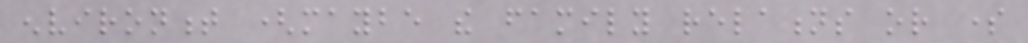environment (maybe the family relations or some
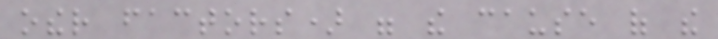other factors) were the cause of the
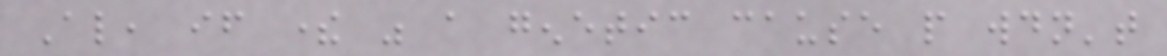Also, if there was a genetic cause people wouldn't
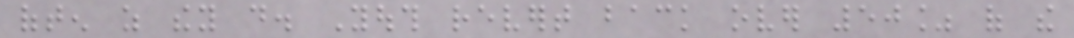often as they do. Youth revert back over 50% of the
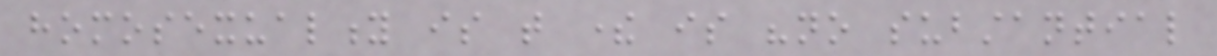homosexuality is that there is "no substantial
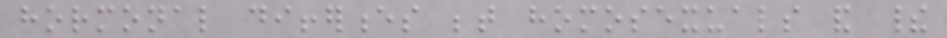hormonal differences between homosexuals and their
